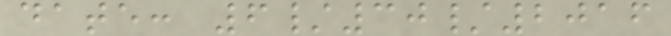date: 6/30/2016
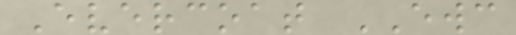Evercoat EWC
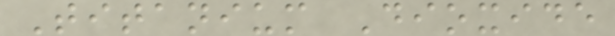Titanium Dioxide
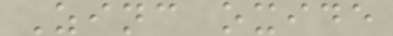Zinc oxide
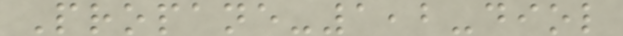Propane-1,2-diol
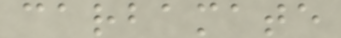carbamate
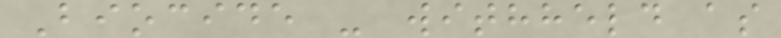Biocide - withheld as
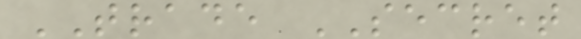TRADE SECRET
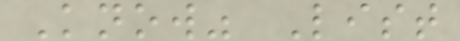Know" List
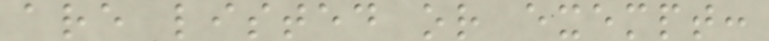are listed or exempt:
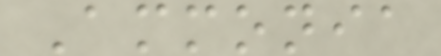Ammonia
